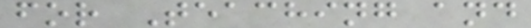for Teaching and
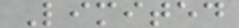Limited
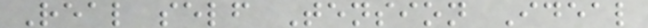Real self Tension Ideal
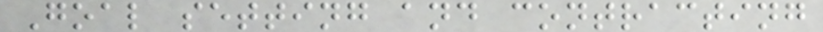Goal setting and contracting
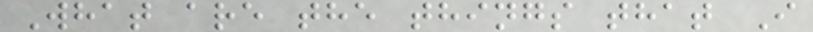What are the things that I
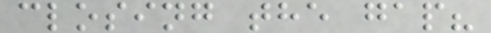closing the gap?
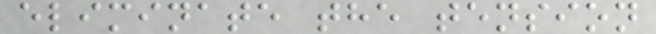eliminate the tension
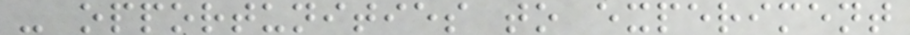- opportunities to experiment
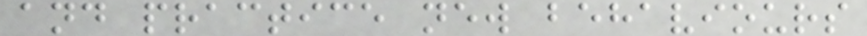and practice new behaviours
